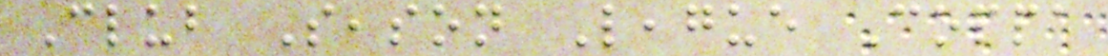Club Season League Coppa
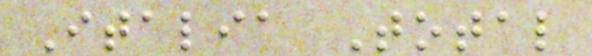Italia Total
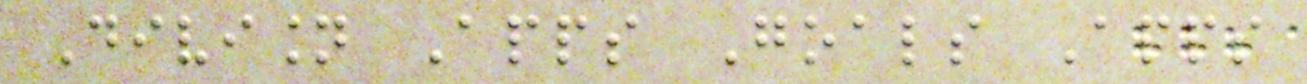Division Apps Goals Apps
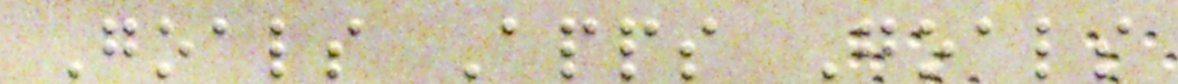Goals Apps Goals
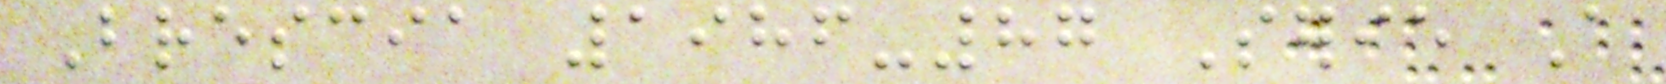Brescia 1986-87 Serie A
